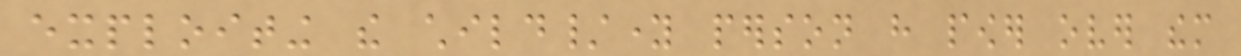exploiting the child/young person have power over them
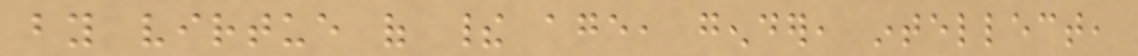by virtue of their age, gender, intellect,
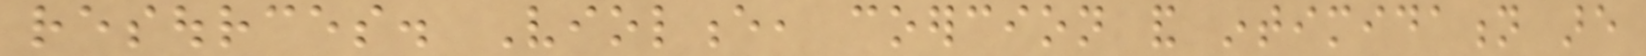resources. Violence, coercion and intimidation are
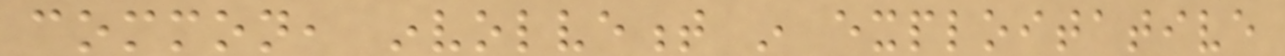common, involvement in exploitative
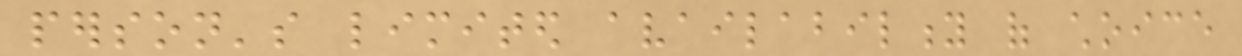person's limited availability of choice
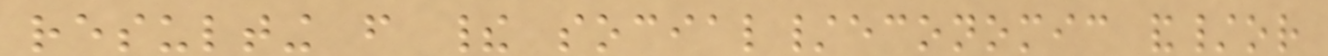resulting from their social/economic and/or
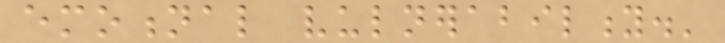emotional vulnerability.'
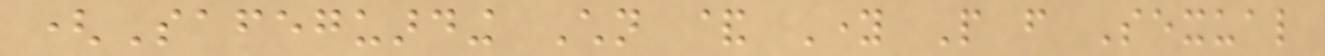(Safeguarding Children & Young People from Sexual
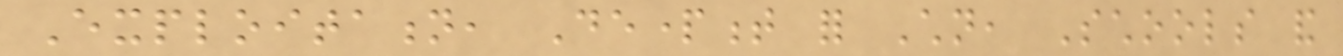Exploitation, Department for Children, Schools and
